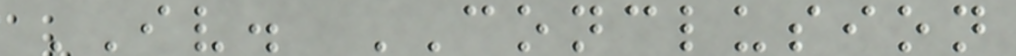IV. CONCLUSION
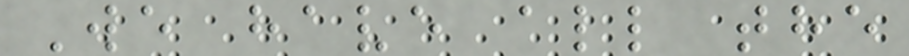We have all the
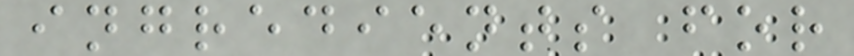ingredients for
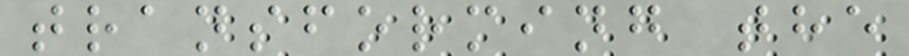transforming the
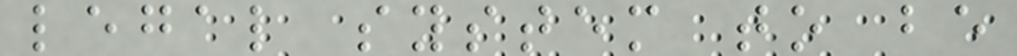legal system to be
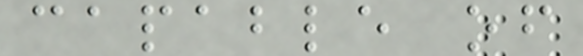capable of
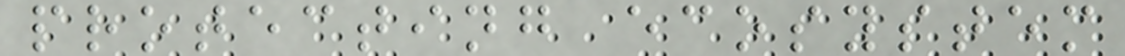protecting ecosystem
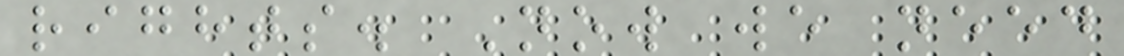rights. Now we need
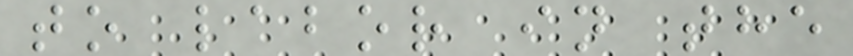to labor in the
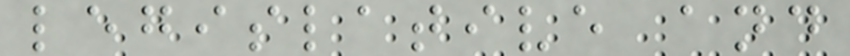legislative and
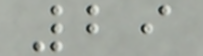29
